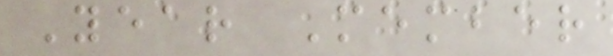Year Member
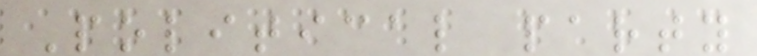Political party
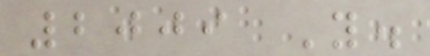2009 Y.
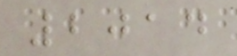2014
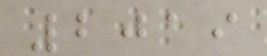2019
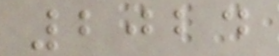2024
